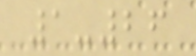1-26
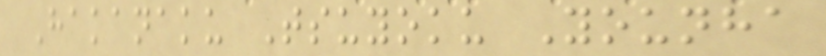Hakanaku Tsuyoku Younha
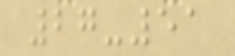27-51
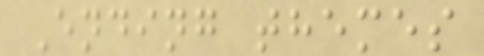Ending themes
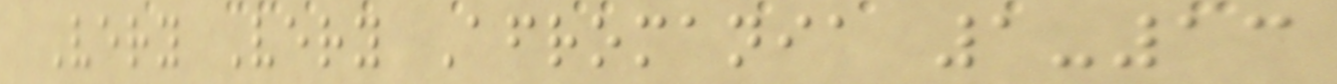Very Very Afromania 1-13
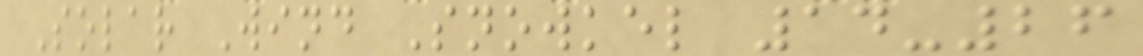Solar Wind Snowkel 14-26
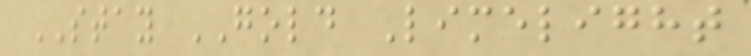STAY GOLD Limelight
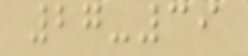27-39
